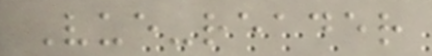Vue-reader
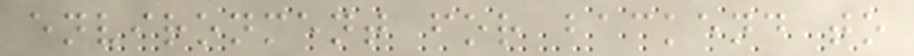environment for backend to
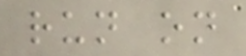run on
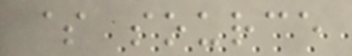$ source
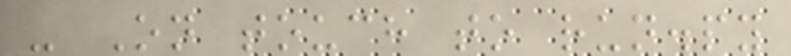- On touch to run.py
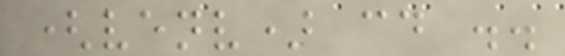(venv) cd ..
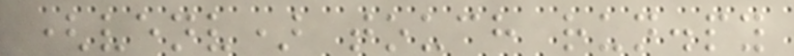(venv) touch run.py
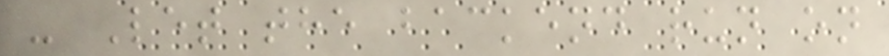- Let the backend run on
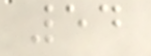54
